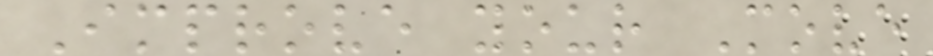Improve your Move
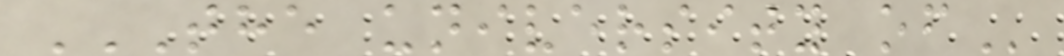THE UNIVERSITY OF
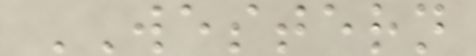WESTERN
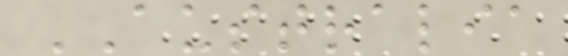AUSTRALIA
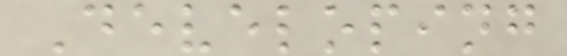Developing
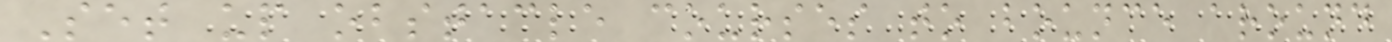Set up obstacle courses to bounce around
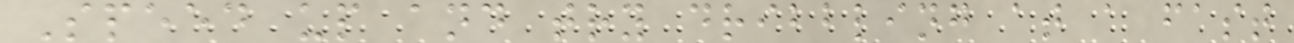Speed up and try dribbling at a fast
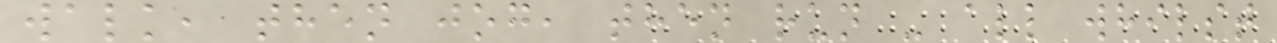walk, then jog, then run - all whilst
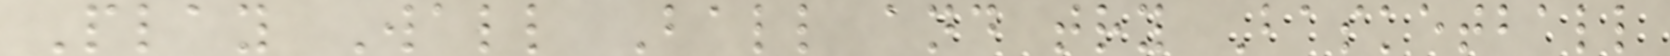Play Wall Ball and try Basketball
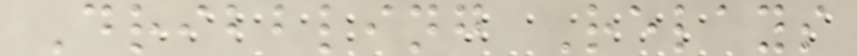Dribbling Relays
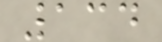134
